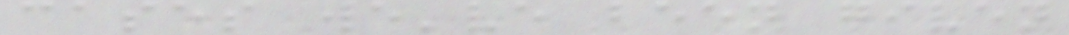cases we've been given
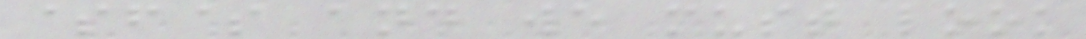$f$ and we must look
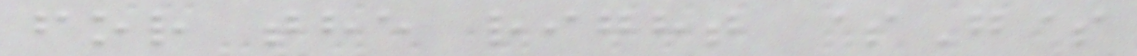for the right $G$
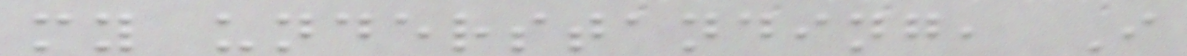my understanding, I
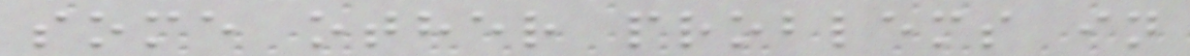some other problems in
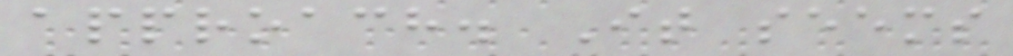approach. It seems
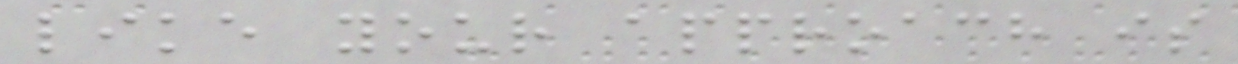like your approach is
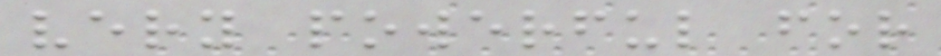very powerful for
